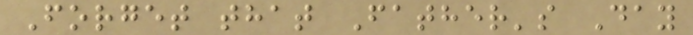Forget that Father's Day
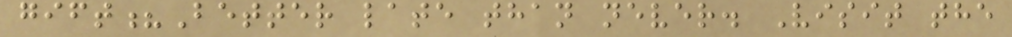gift?Better late than never. Visit the
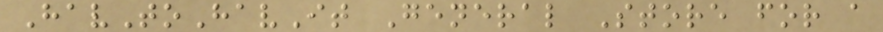HavToHavIt General Store for a
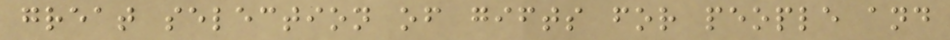great selection of gifts for people and
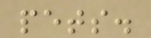pets.
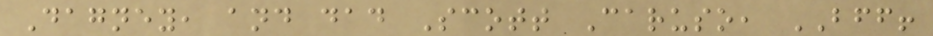Dagney, and dad Scott Caruso, BFF!
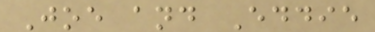Joe and Eddie
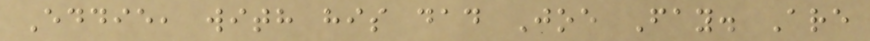Eddie, with his dad Joe Fay. Are
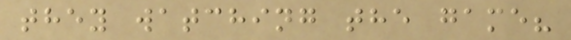they watching the game?
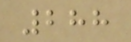288
